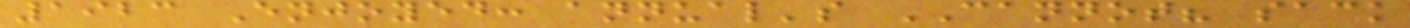1923 Enjoyed: annual's CANNOT? sack
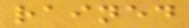rained
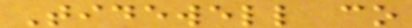Tidewell co
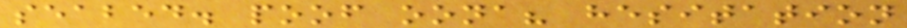seabed. poof oona? hesitation
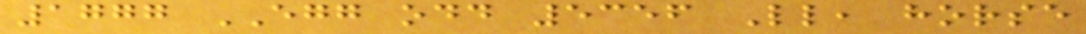1777 EGG odd 5356 Ll, horse
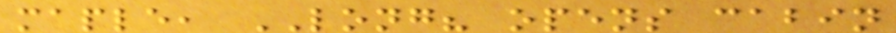maple, LONG? opens cabin
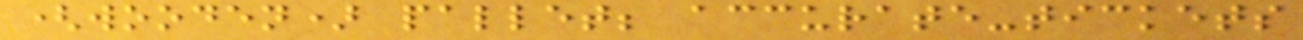(wooden) pallet; accurate-tickets
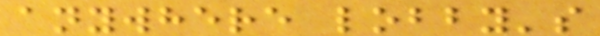anywhere lobby's
